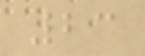23
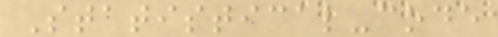Statistical-code
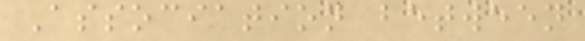Association between
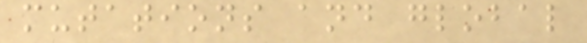mutations and global
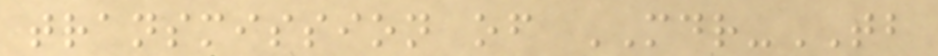transmission of MDR-TB
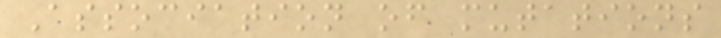Association of mutations
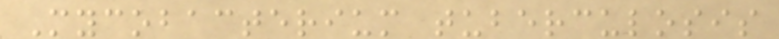Mycobacterium tuberculosis
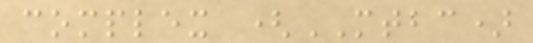complex (MTBC)
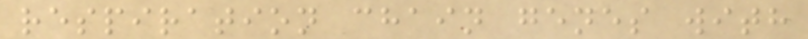respiration chain genes with
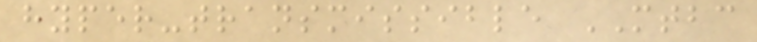hyper-transmissible MTBC
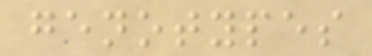genotypes
